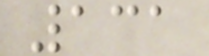131
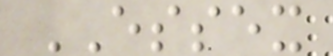ESSEX
